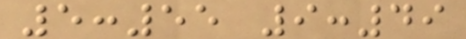5:55 9:49
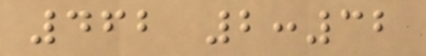462 2:32
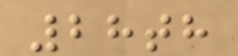28th
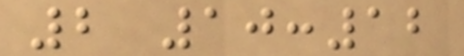2 10:12
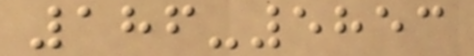186-5853
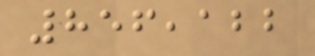856,122
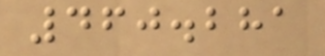460.281
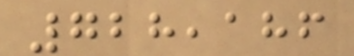728,186
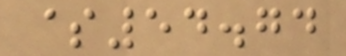$54.74
